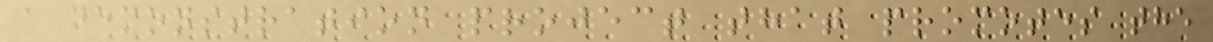a demonstration project that promotes the
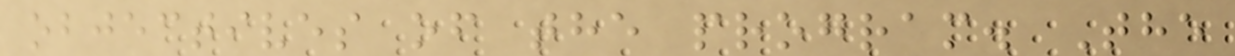objectives of the program. The
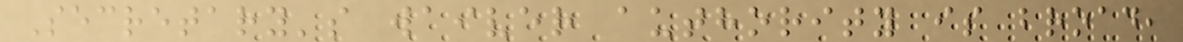Secretary's waiver authority is broad,
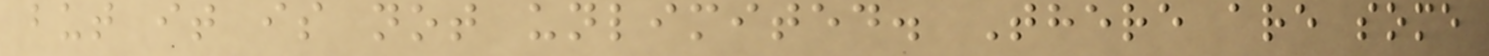but it is not unlimited. There are some
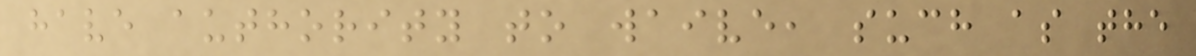have authority to waive, such as the
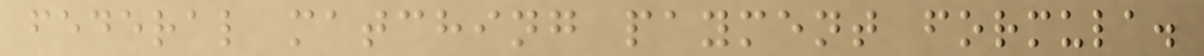federal matching payment formula.
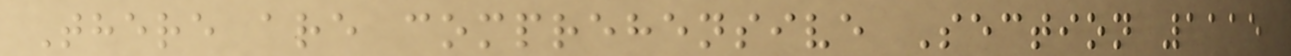There are comprehensive Section 1115
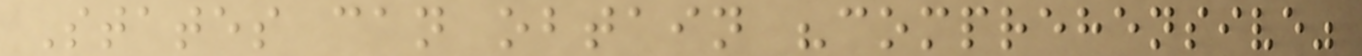States can obtain "comprehensive"
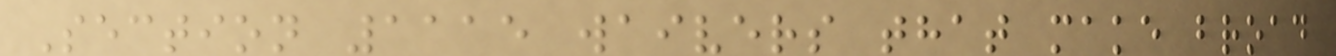Section 1115 waivers that make broad
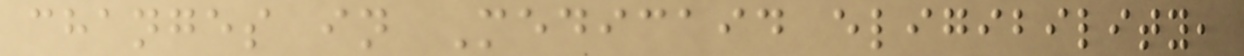changes in Medicaid eligibility,
